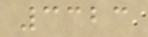3323
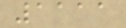1111
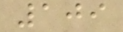109
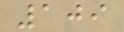109
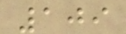109
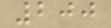200
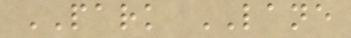PARK LANE
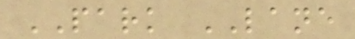PARK LANE
